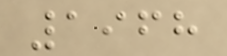1968
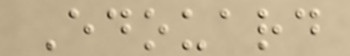Edouard
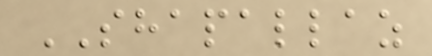SHAPALLAZ
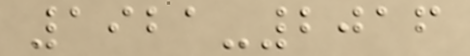1921-2016
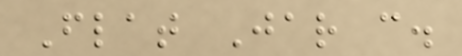Flat Jar c.
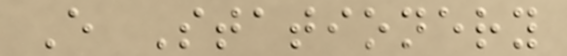E Stationery
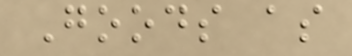Goods as
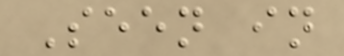Seen in
